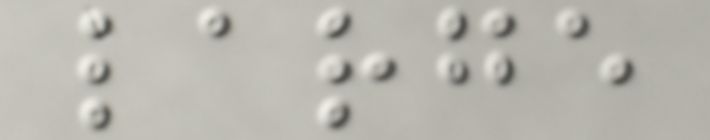large
